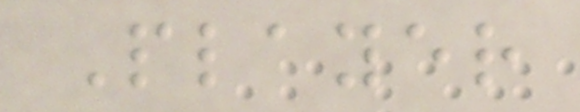Player
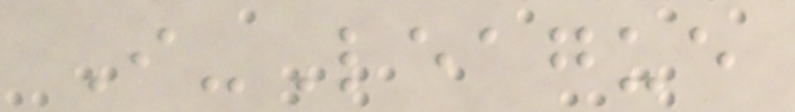I-League
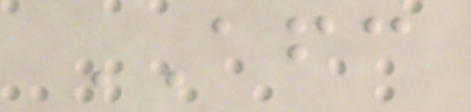AFC
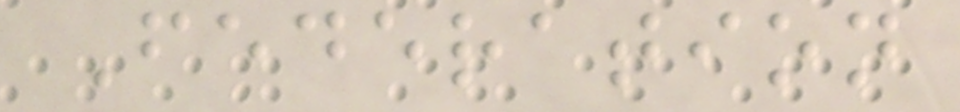Federation
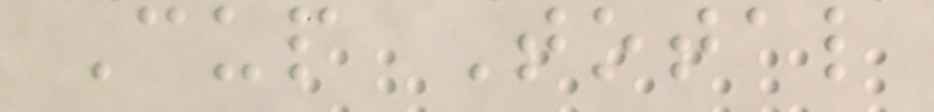Cup Total
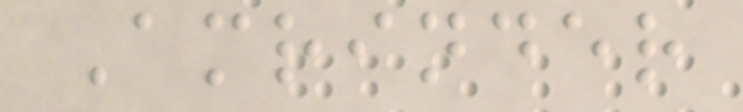Amrinder
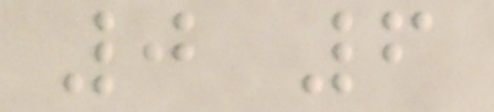0 6
